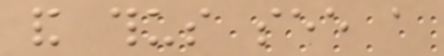and thus see a
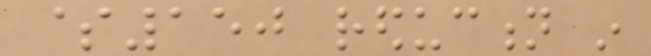$150 reduction in
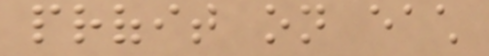profit on each
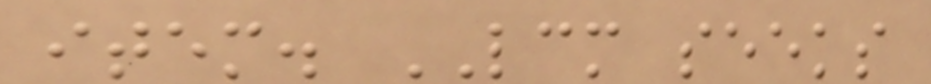item. LCM seeks
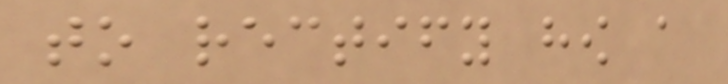to rectify how a
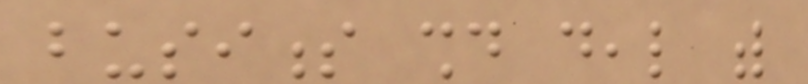business should deal with
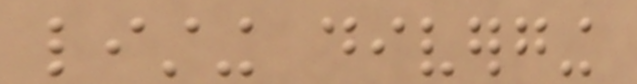listing diverging
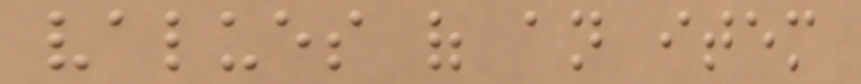values of an item
